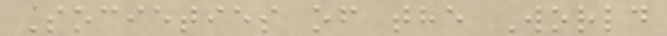Societies of the World
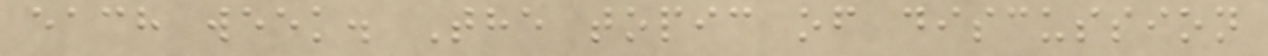each week. The topic of discussion
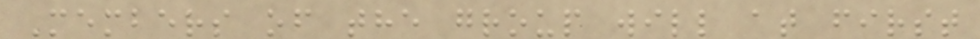Members of the group will at first
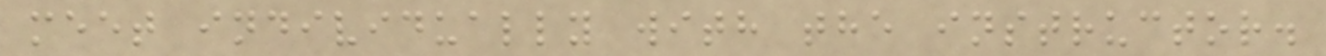meet individually with the instructor.
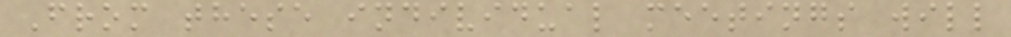From these individual meetings will
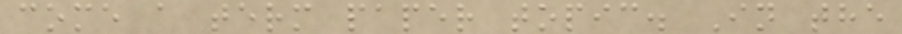come a term paper topic. In the
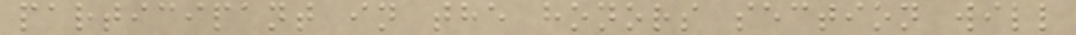participant in the honors section will
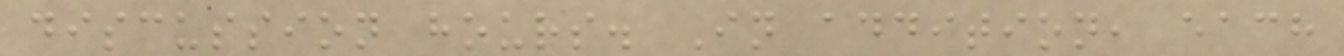discussion hours. In addition, each
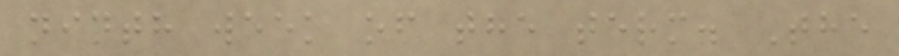ninth week of the term. The
